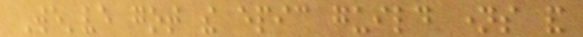We've got the epic guild names and
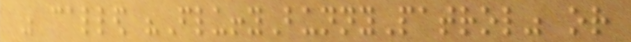was called "FluffyBunnyPatrol" or
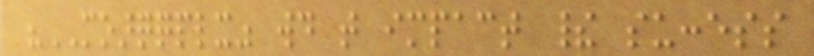"MOARQQPLX" would that impact their success
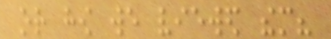or how we viewed them?
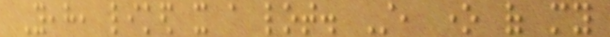Yeah, liked it a lot. Still, one of my
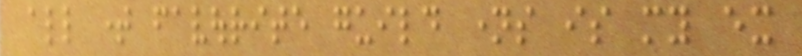all time favourite guild names is my ex
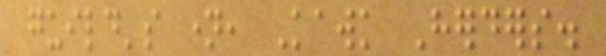guild's name, Kawk Herders.
